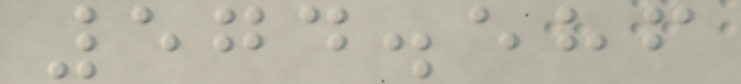574.586
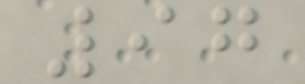97
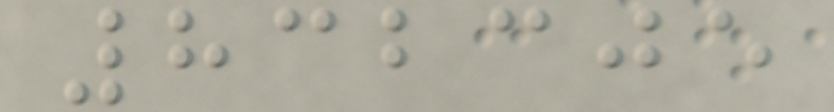832305
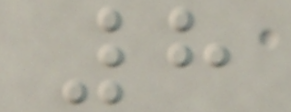8
